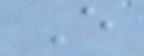E
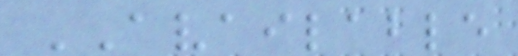AVAILABLE
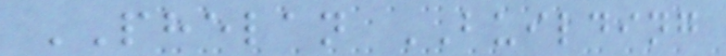PHELAN BUILDING
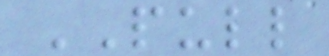PULL
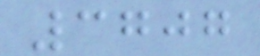3707
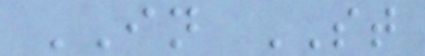IN ST
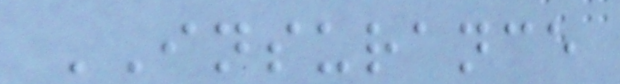INSURANCE
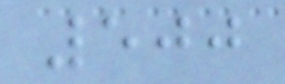500
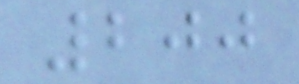200
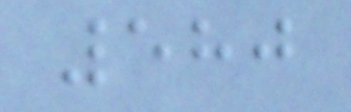580
